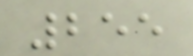255
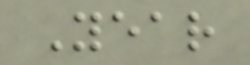Year
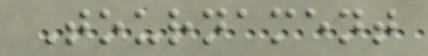Tournament
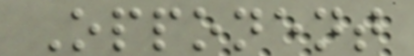Opponent
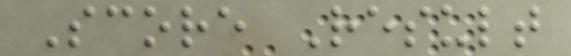Score Result
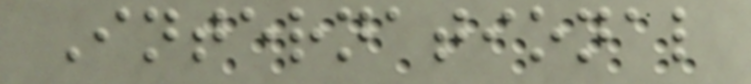International
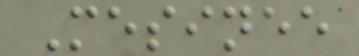Mesinee
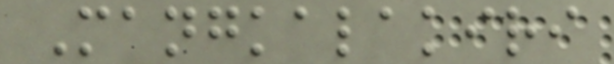Mangkalakiri
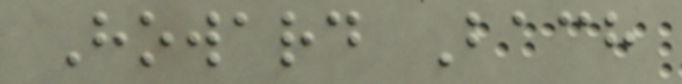Howard Bach
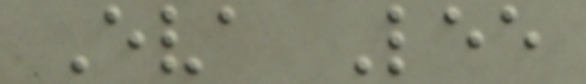Eva Lee
